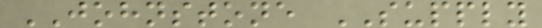JOHNSTONE SUPPLY
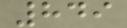849
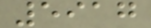5917
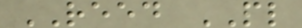REED PL
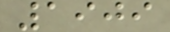1909
